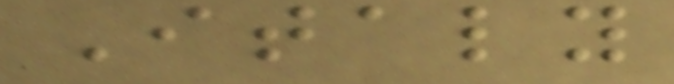Italy
